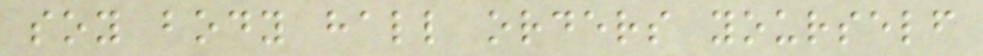soy body hall orders yourself
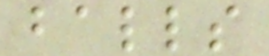balls
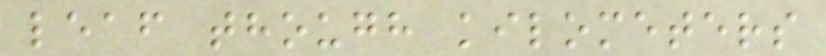leaf though kilometers
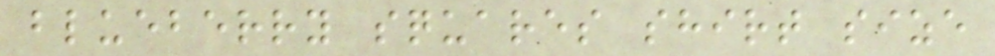blueberry squares shirt size
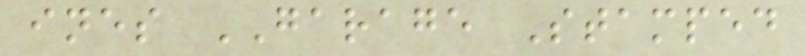ines GARAGE Stamped
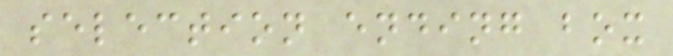selection ending box
